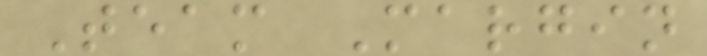Team Margin
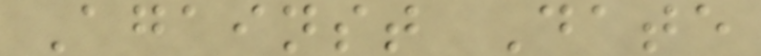Against Date
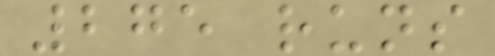275 runs
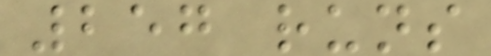257 runs
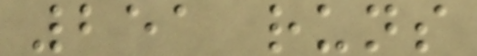251 runs
